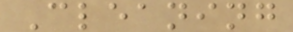Cleaning
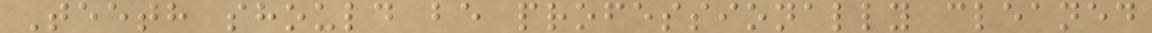Teeth should be professionally cleaned
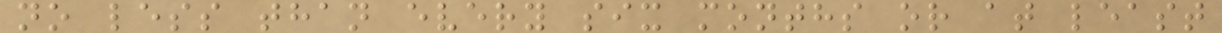no less than every six months or at least
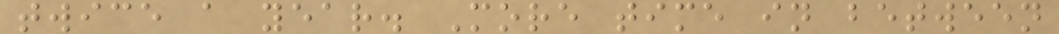twice a year. More time in between
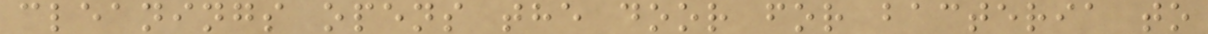cleanings opens the door for bacteria to
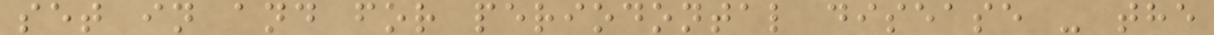set in and for periodontal disease - the
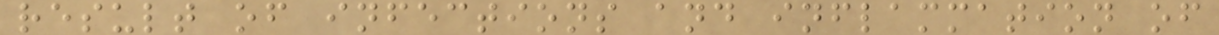result of infections and inflammation of
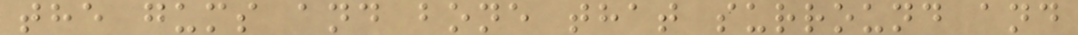the gums and bone that surround and
